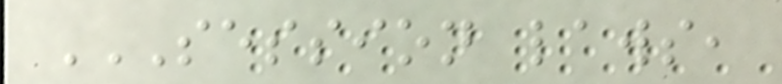SESSION LAWS,
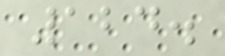124.
